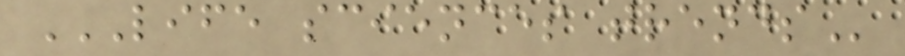LIFE SCIENCES TRENDS
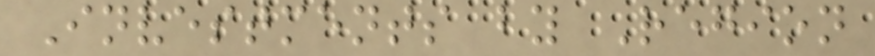Investments by Region
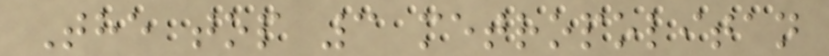The top 3 metropolitan
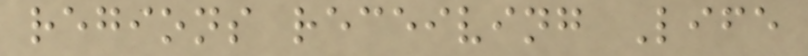regions receiving Life
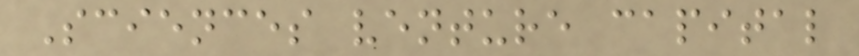Sciences venture capital
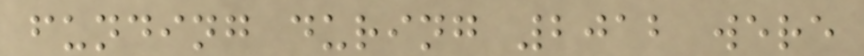funding during 2012 were
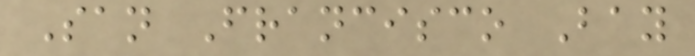San Francisco Bay
